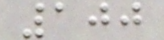100
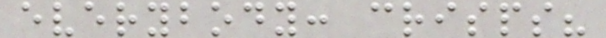everybody: crisps?
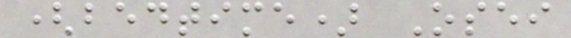(bedtime) Osei
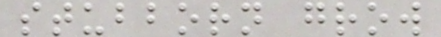stubborn grow
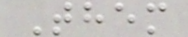Them
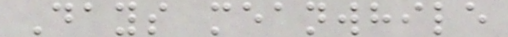Days meanwhile
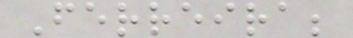Ferreira;
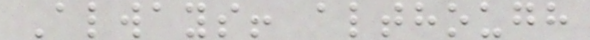Always! although
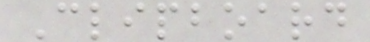Clipboard
